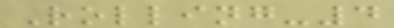Rolling-4
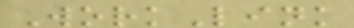WorkLink
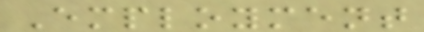Employment
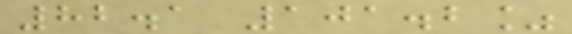82.1 101.2%
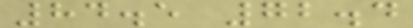84.5 72.4
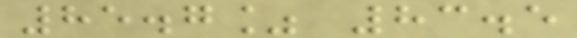85.7% 83.5
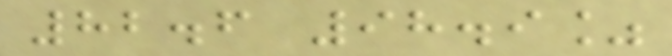82.6 98.9%
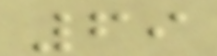69
